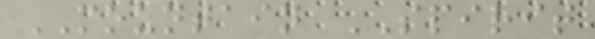MOUNTAIN SPIRIT
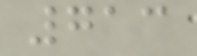713
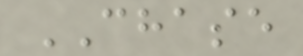CHASE
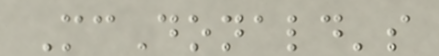McDonald's
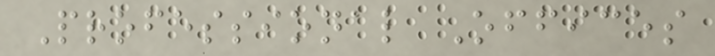Professional Offices
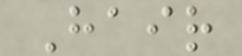Hair
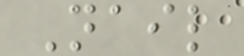Nail
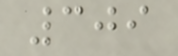309
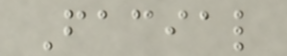Facial
